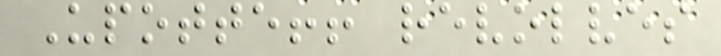Upotte!! revolves
